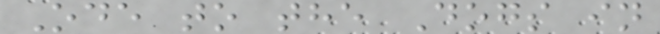Ode to the Dogs in
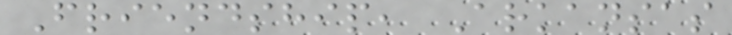Friendship, Arkansas
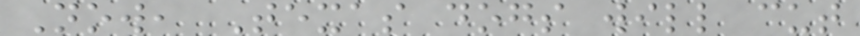Now, Texas dogs will cut
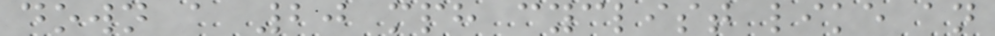down a 20 mph cyclist like an
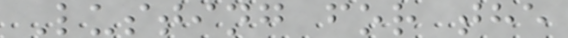Lusting for the
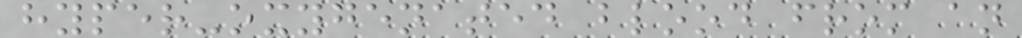hyper-oxygenated blood from an
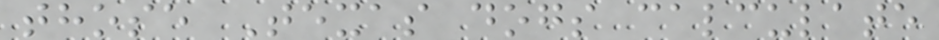those Texas dogs calculate
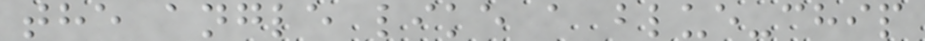the angle like a blue-chip
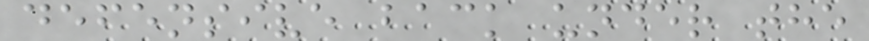defensive back under the
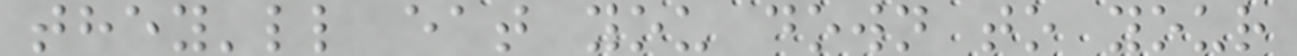they'll eat you down to your
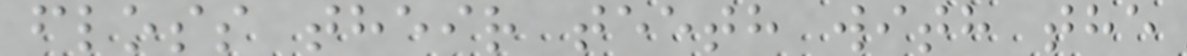floss their teeth with the
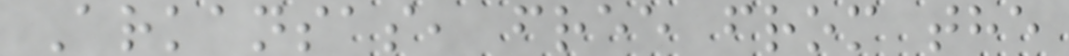Arkansas, free from the
